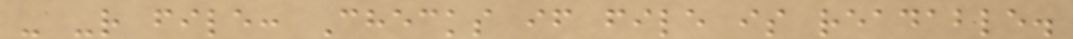- -r file: Checks if file is readable.
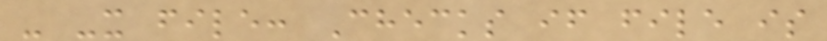- -x file: Checks if file is
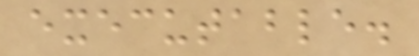executable.
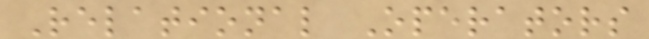Relational Operators
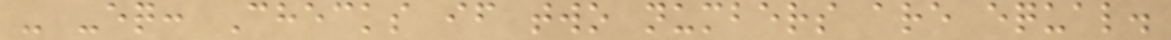- -eq: Checks if two numbers are equal.
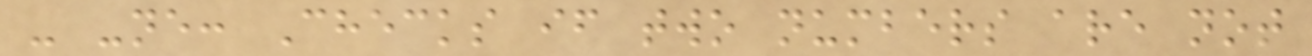- -ne: Checks if two numbers are not
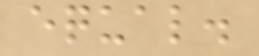equal.
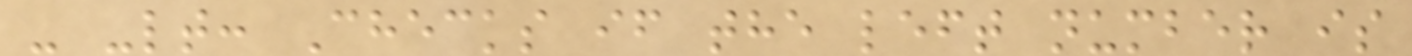- -lt: Checks if the left number is
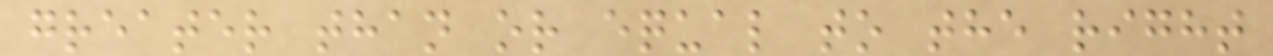greater than or equal to the right
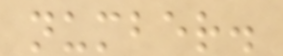number.
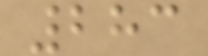283
